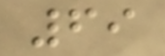69
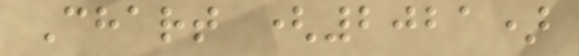Chart (2021)
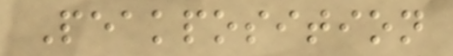Peakposition
